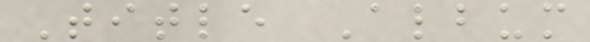Title Album
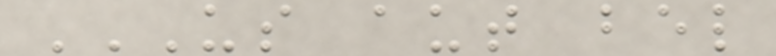US AUT BEL
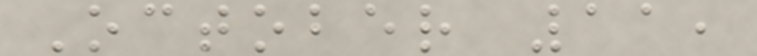October 11,
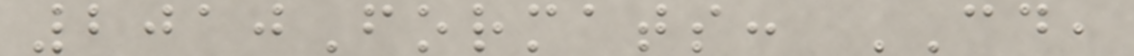2010Formats: CD,
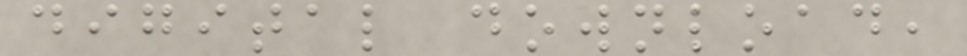digital download,
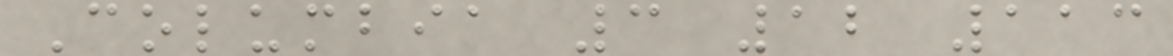Columbia 3 12 113
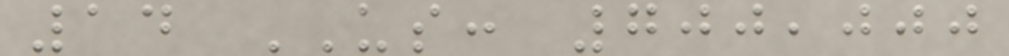14 US: 700,000
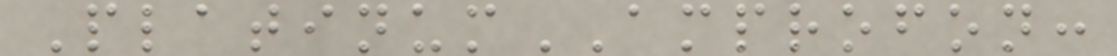PlatinumAMPROFON:
